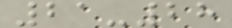21-28
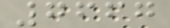7667
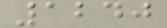1240
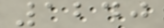1240
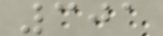301
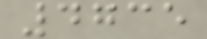4735
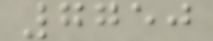7750
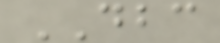DBC
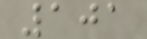101
